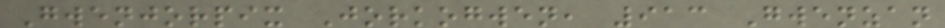Gwenjorpix Jorkogwen, 913 Gwenzan
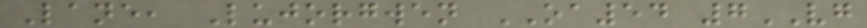Lane, Lujorgwen OA54 7VG
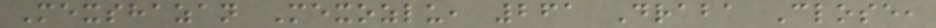Mexshazan Mexozlu, 261 Draba Close,
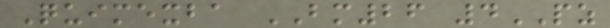Quimexba BM26 4PZ
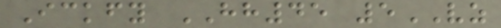Ickfy HH45 5VZ
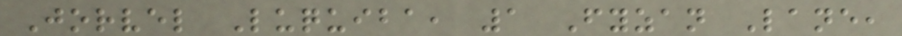Jorvel Luquiba, 1 Fyzan Lane,
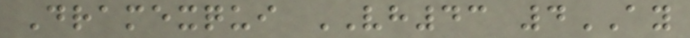Dramexqui VH43 4AY
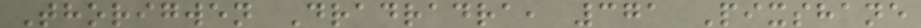Thorigwen Dradradra, 371 Pixshane
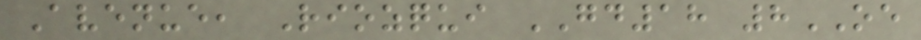Avenue, Riozqui GD18 8OE
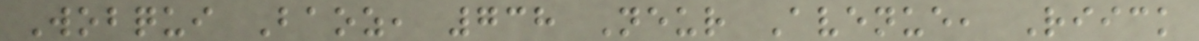Wobqui Baoz, 738 Neur Avenue, Riick
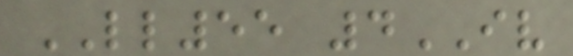LL55 4IV
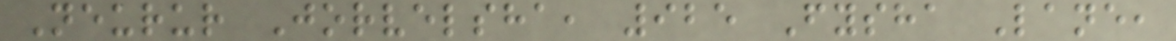Neurur Jorvelsha, 925 Fysha Lane,
